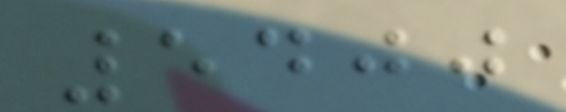5400
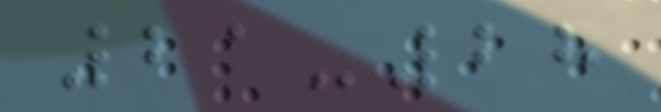21-28
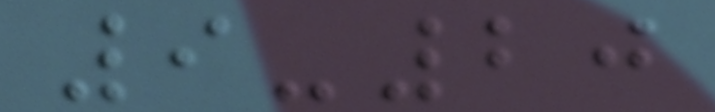9-20
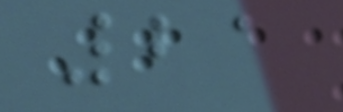21
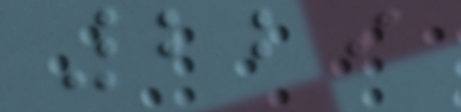229
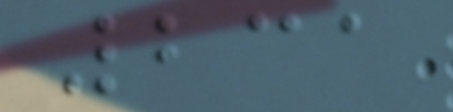231
